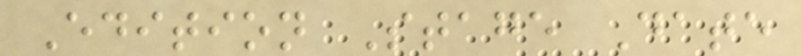Edition Stage Date
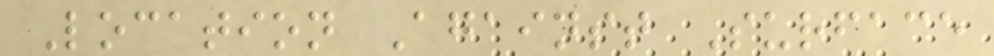Location Against Surface
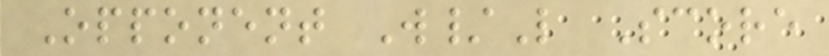Opponent W/L Score
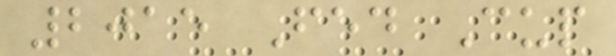2015 Fed Cup
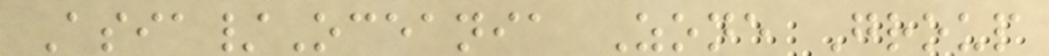Asia/Oceania Zone Group
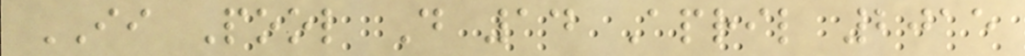II Pool D 14 April 2015
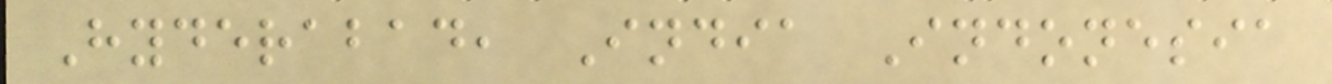Hyderabad, India Indonesia
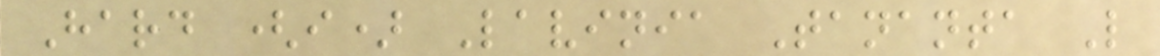Hard (i) Lavinia Tananta L
